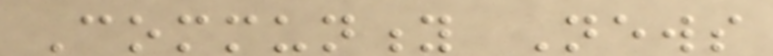Community News
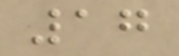17
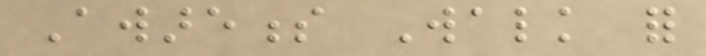Awareness Walk for
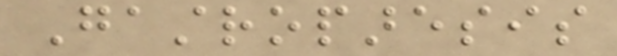Gastroparesis
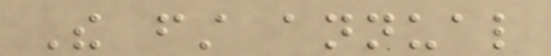The first annual
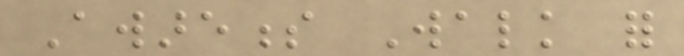Awareness Walk for
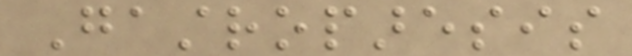Gastroparesis
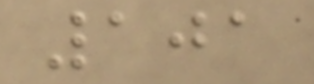101
